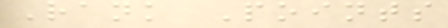Rank Points
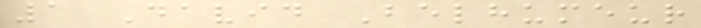1 David Belhumeur
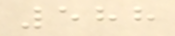588
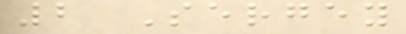2 Sergey
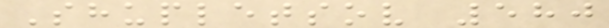Shupletsov 580
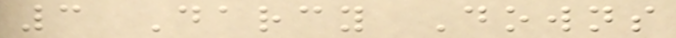3 Darcy Downs
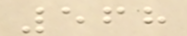568
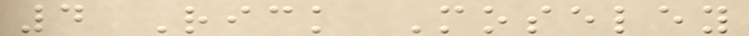4 Rick Moseley
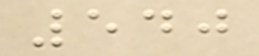540
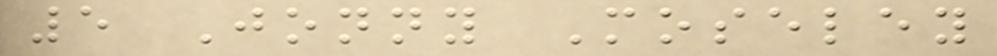5 Jonny Moseley
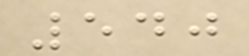540
